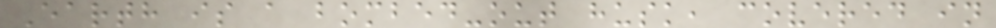Earth is a bombed-out husk, covered in
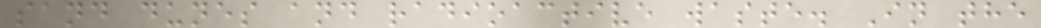sand dunes and radioactive waste. In the
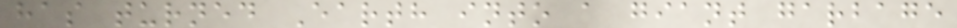has turned Earth into a giant garbage
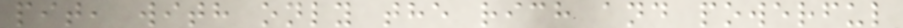pit, with only the rich and powerful
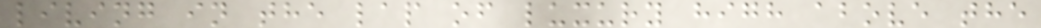living in the lap of luxury high above the
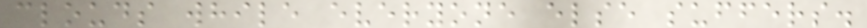clouds while everyone else suffers.
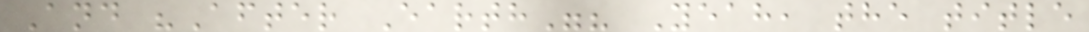And "After Earth"? Yeah, the title
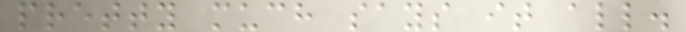pretty much says it all.
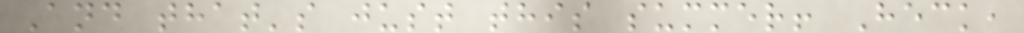And that's just this summer! Heck,
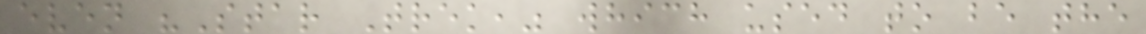even "Star Trek," which used to be the
